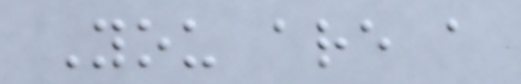You are a
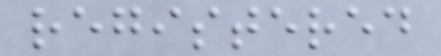registered
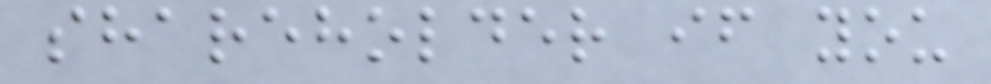shareholder if you
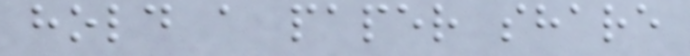hold a paper share
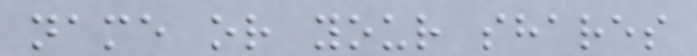name or your shares
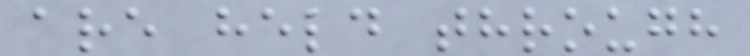are held through
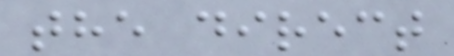the direct
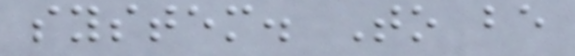system. To be
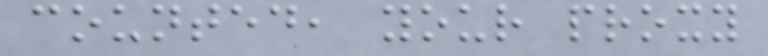counted, your proxy
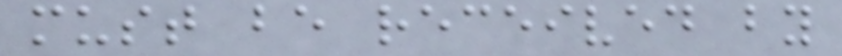must be received by
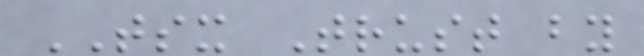TSX Trust by
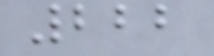222
